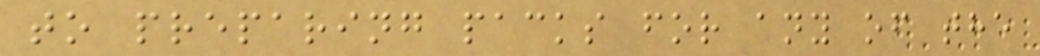to preparing packs for any of the
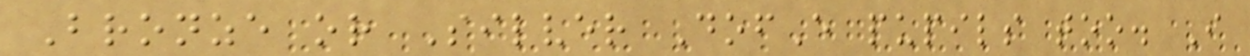Bronze or Silver DofE pupils too. I
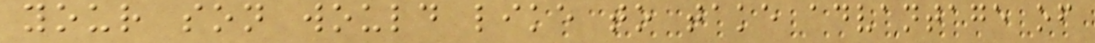your son would like to take advantage of
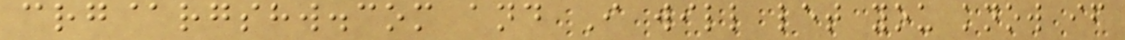crg@rgshw.com and I will let you know if
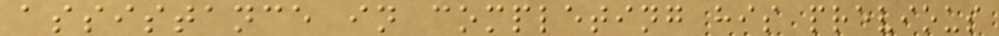assistance in completing his previous
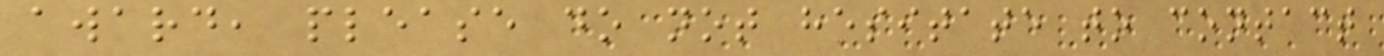award, please do not hesitate to contact
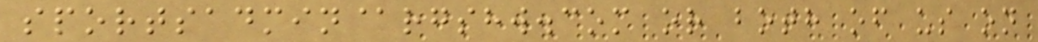sportsadmin@rgshw.com or both of us on
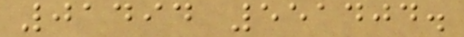01494 551404.
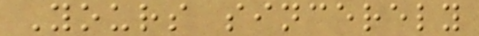Yours sincerely
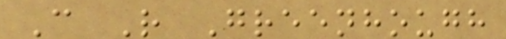C R Greenhough
